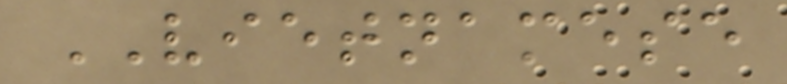VIETNAMESE
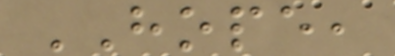HOPE,
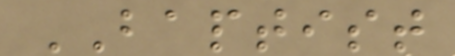BAPTIST
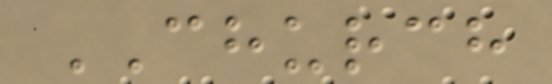CHURCH
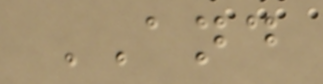AND
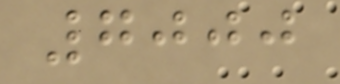7000
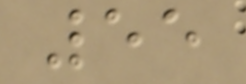55
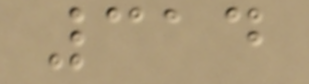314
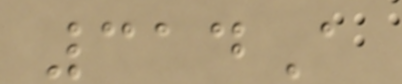314A
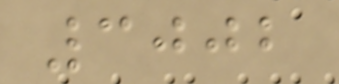3002
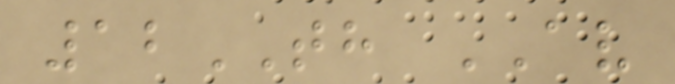12TH AV
